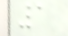1
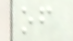of
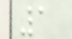1
